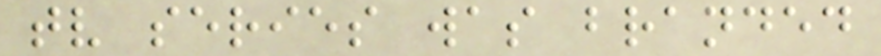tv series was branded
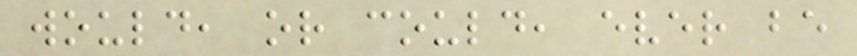would, or could, ever be
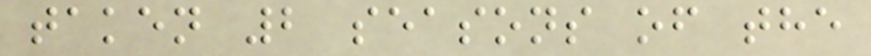taken 2 seasons of the
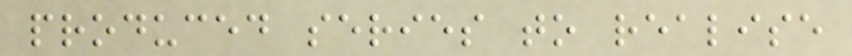produced series to realise
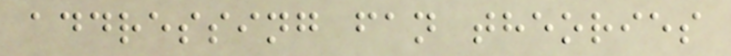addressing fan theories
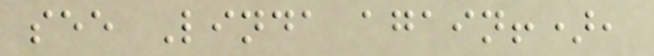see Linda again!),
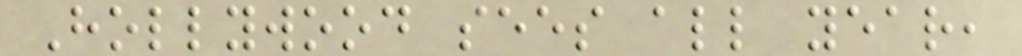Hollywood sees all year,
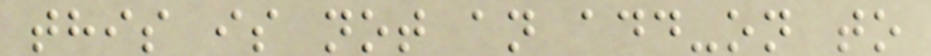this is not an add-on to
